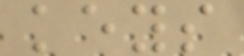keys
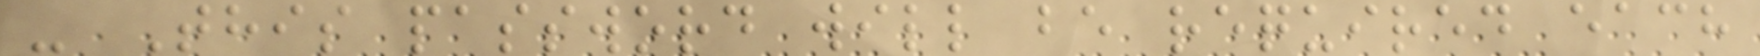- This password will be required each
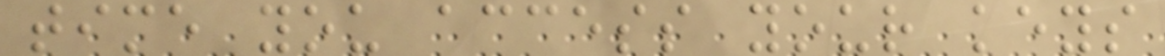time you access your keys
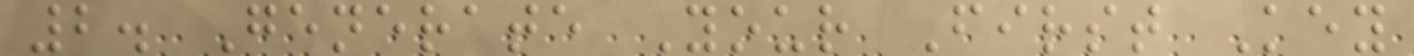2. Generate Your First Key
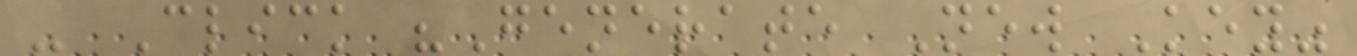- Click "Generate New Key"
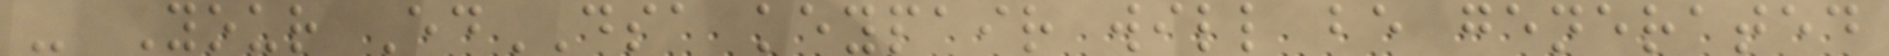- Your EdDSA keypair will be generated
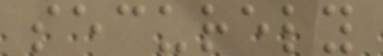securely
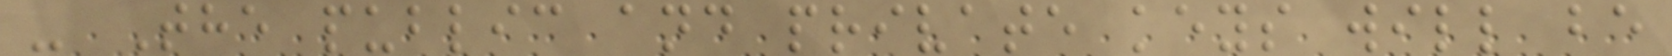- The public and private keys will be
